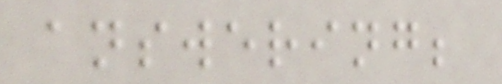answering;
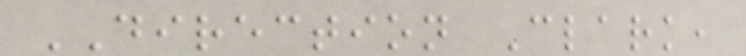DIRECTION Clark,
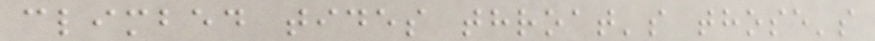climbed tides throat's those's
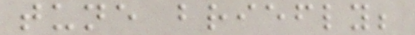tune briefly;
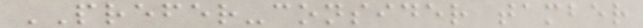PREFER-consider tamber
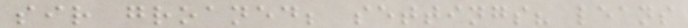sir groaned; settings? leans
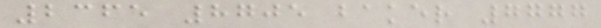2365 8705 baker 7777
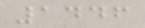1446
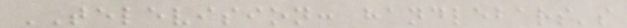TELEVISION: handlebars's
